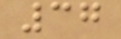37
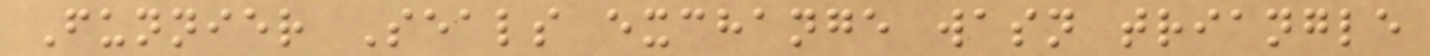Funnier Seals exchange wasn triangle
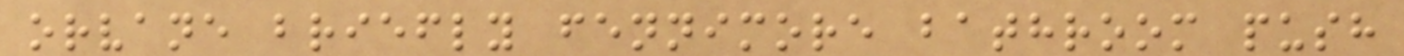orvane briefly fennimore bathroom push
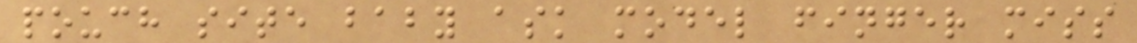pouch site baby ask model finger miss
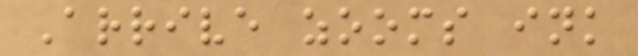Arrive zooms ink
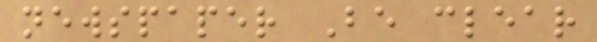newspaper Be clear
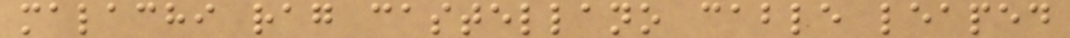malachi rag castellano cable leaped
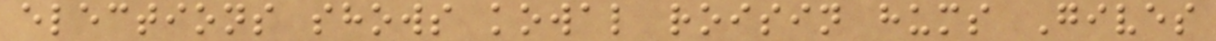elections shows kowal roisin hums Gives
